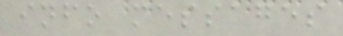info messages
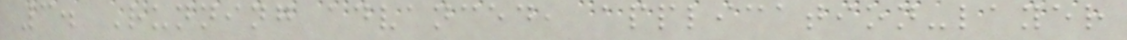3. Running advanced, application-layer
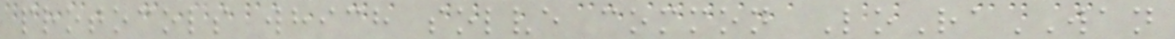protocols which solve common LoRaWAN
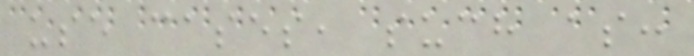use cases, such as:
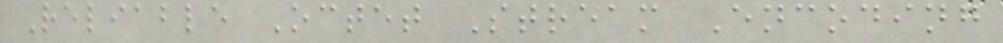Reliable Octet Stream Encoding
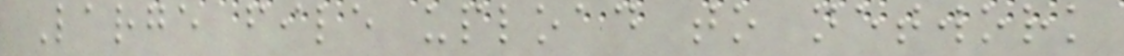Large file upload to network
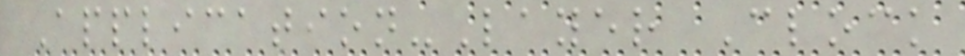Application-Layer Clock
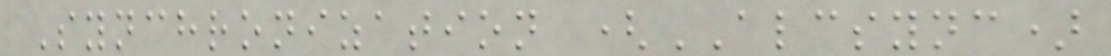Synchronization (ALCSYNC)
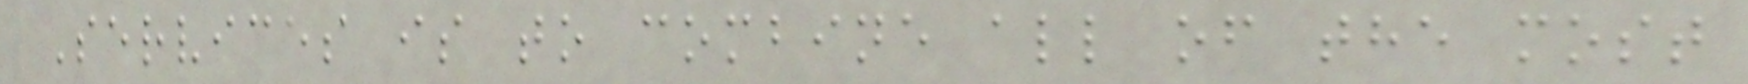Services is to combine all of the most
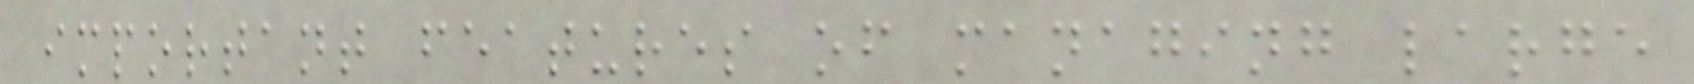important features of managing large
